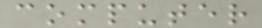computer
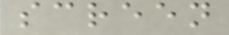screen
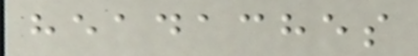headaches
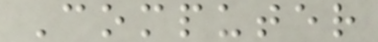Computer
